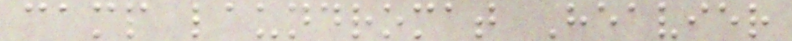camp laundromat Heavier
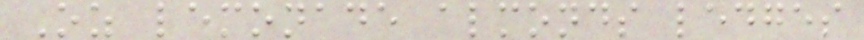Oz lemonade almonds ledges
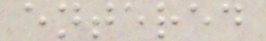entered
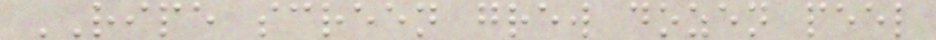RIPE screen grew dozen peel
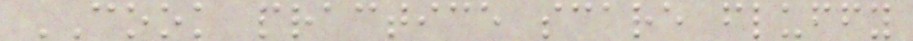COOK practice scare fluffy
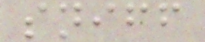sniff
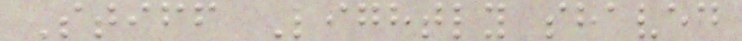Stiff Lightly shaved
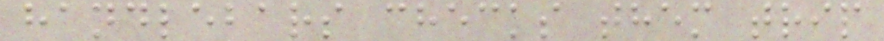handlebars checks them trip
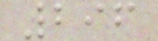296
